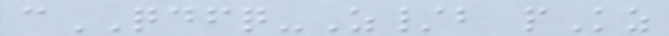cQDFQ-Z/b pKz
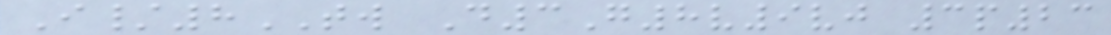I/8TW D3G8v9vj 3p23
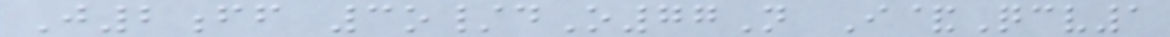J2ff 3o/dO77N I&Qcv1
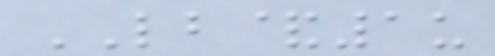LB&1u
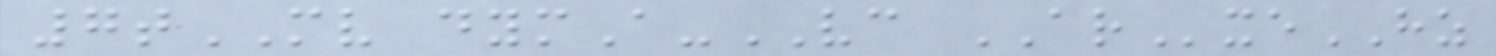7tMV dymA-VC ARxeHZ
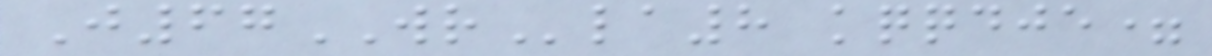J67WRla8 kqqdje=
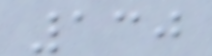130
